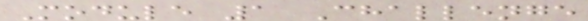Module 1 Challenge
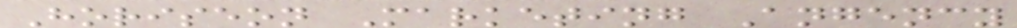Horiseon Marketing Angency
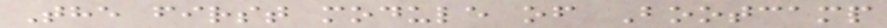The first module of Bootcamp
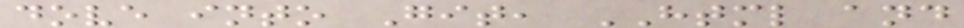dove into Git, HTML and
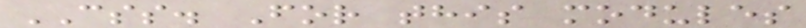CSS. For this modules
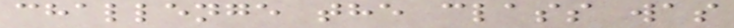challenge the class was
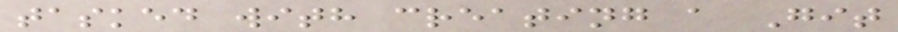tasked with creating a Git
